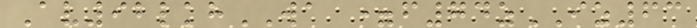Av92lkhWA =f74zIZ63
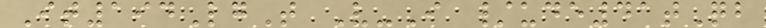It194LgT V-I /ude41tQb
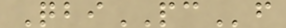QbiPCf
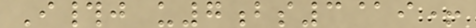I#j u7bs3@i+
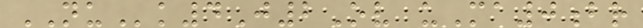NUk4J2Ov uMa0br
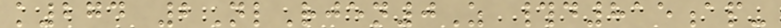k274 2NlRjen0Z #d815ap-
